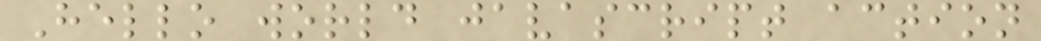Hello world javascript action
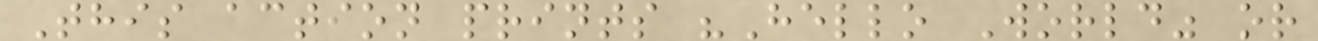This action prints "Hello World" or
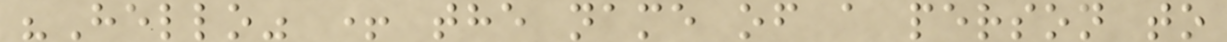"Hello" + the name of a person to
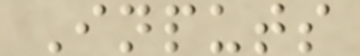Inputs
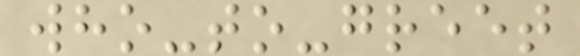who-to-greet
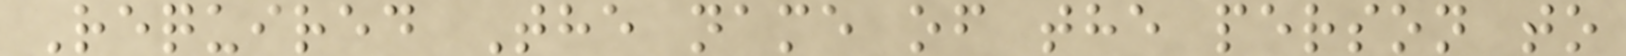Required The name of the person to
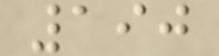190
